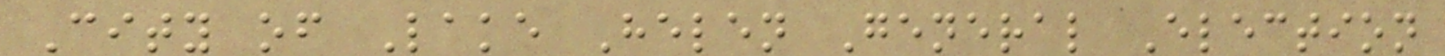City of Lake Helen General Election
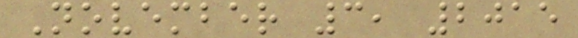November 3, 2015
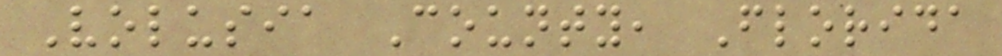Volusia County, Florida
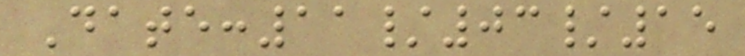Date:11/03/15
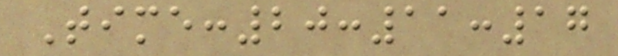Time:20:11:17
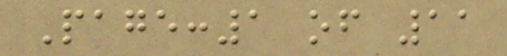Page:1 of 11
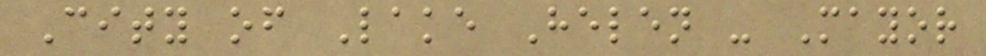City of Lake Helen - Mayor
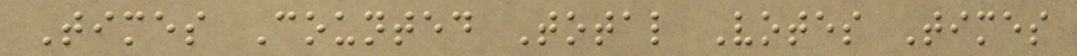Times Counted Total Votes Times
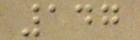147
